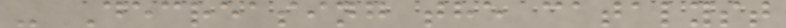- Decreasing the catalyst
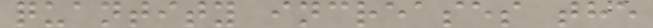quantity increases the
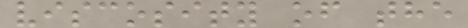viscosity of the
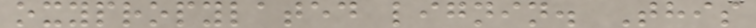oxypropylated lignin. This
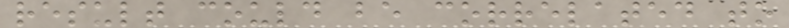result could be correlated to
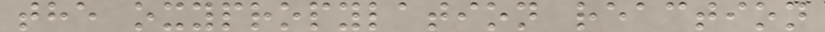the oxypropylation reaction
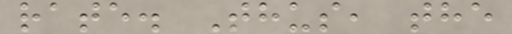rate. Thus, the
